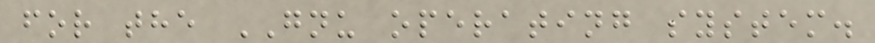for the GNU operating system.
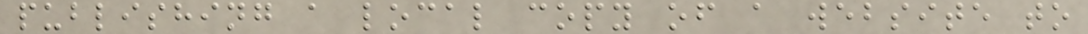publishing a local copy of a website to
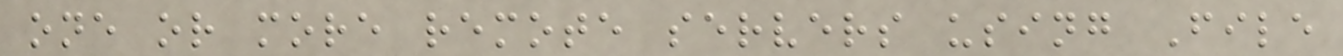one or more remote servers using File
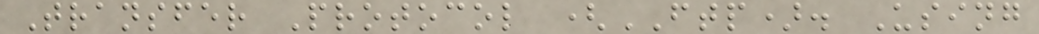Transfer Protocol (FTP). Using
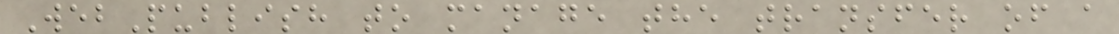WebPublish to manage the transfer of a
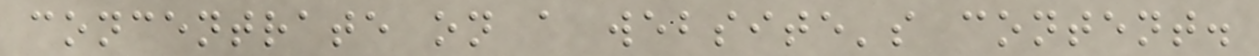concentrate on a website's content.
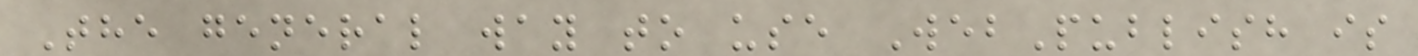The general way to use WebPublish is
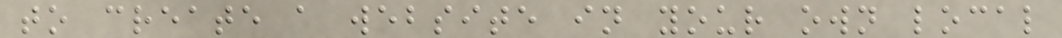to create a website in your own local
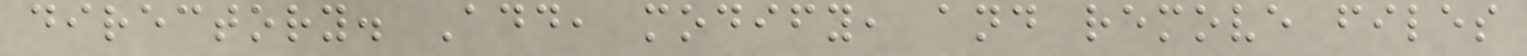directory. Add, modify, and remove files
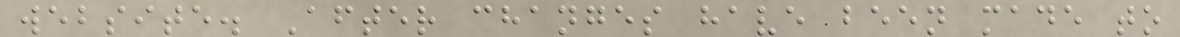website. After changes have been made to
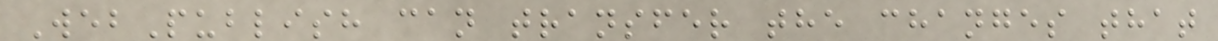WebPublish can transfer the changes that
